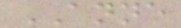ANNE
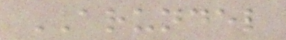ARUNDEL
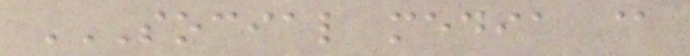SOCIAL MEDIA @
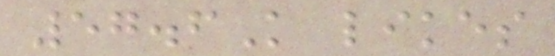57.6K likes
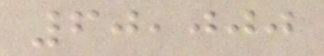60,000
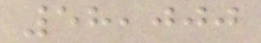58,000
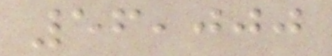56,000
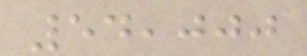54,000
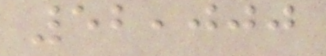52,000
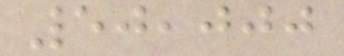50,000
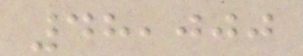48,000
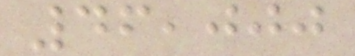46,000
